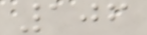106
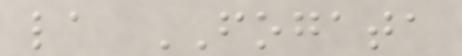la FOGATA
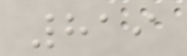819
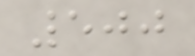500
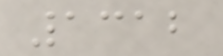1312
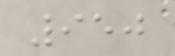950
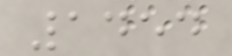1454
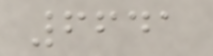6641
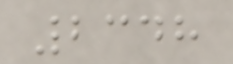2348
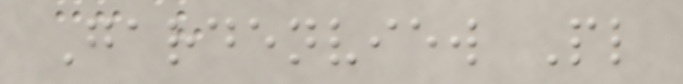Gardenview Pl
